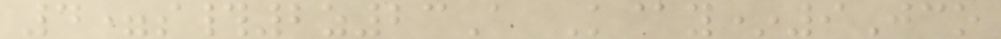4=s#2z23A K@y*9Jco
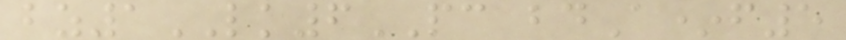bz1LK6PC bdA*f5
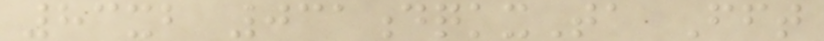83xb 031dqkxTa Fft
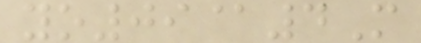yo09@4M
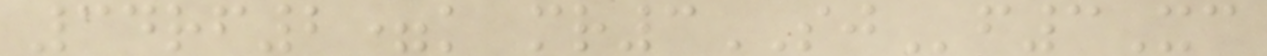34rf2=k mr3SJf3Xc
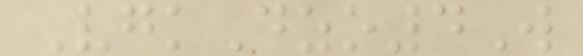VgkDzo4W
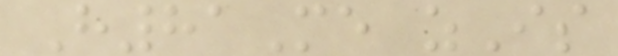H81Me zIs
